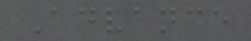Advance
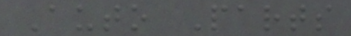Auto Parts
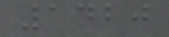1420
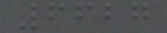6627
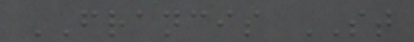FRANCIS ST
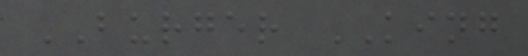BURGER KING
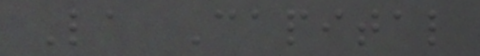La Capital
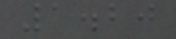1.20
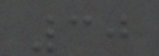30
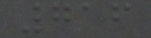716
